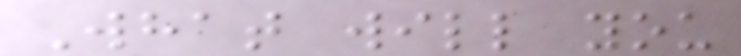What will you
